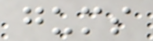gums
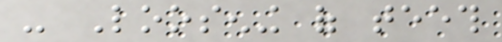- Loosening of teeth
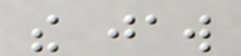the jaw
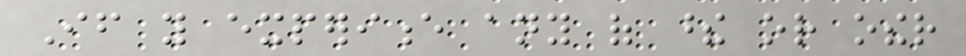If you experience any of these or other
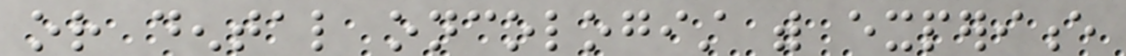or dental oncologist with experience
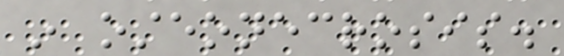in osteonecrosis.
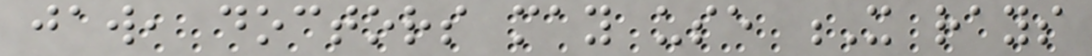jaw, doctors may use X rays
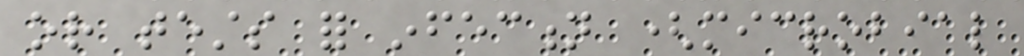or tests for infection (microbial
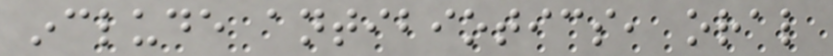include antibiotics, oral
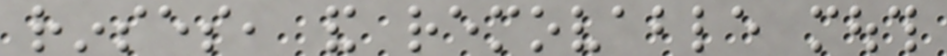rinses, and removable mouth
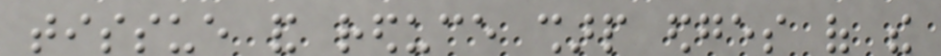tissue and reduce sharp edges of the
